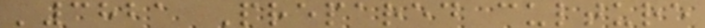'3821 Prepared culture
